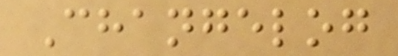Changelog
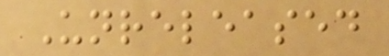Unreleased
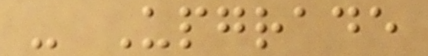- Upgrade
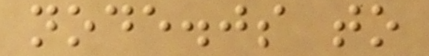node.js to
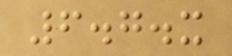6.7.x
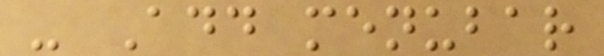- Add menubar
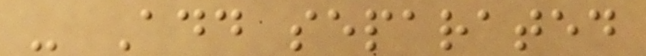- Add separated
